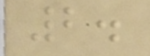2.
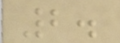2.
